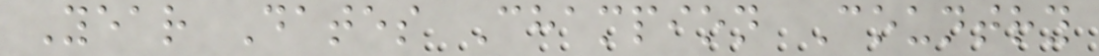Year Dates Champion Country
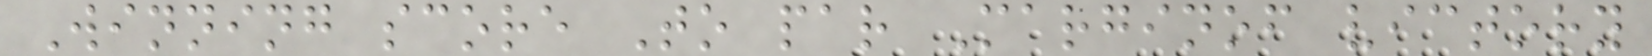Winning score To par Marginof victory
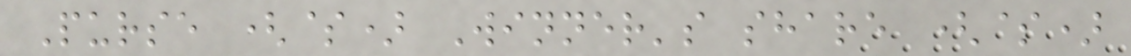Purse ($) Winner's share ($)
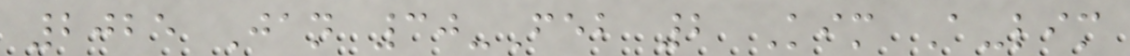2025 Jan 30-Feb 2 Kim A-lim
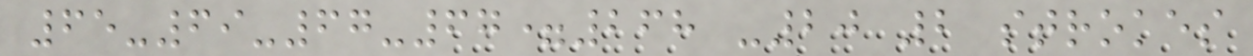65-69-67-67=268 -20 2 strokes
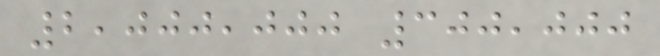2,000,000 300,000
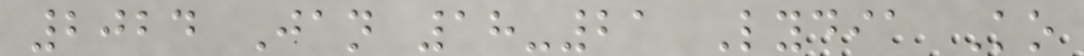2024 Jan 18-21 Lydia Ko
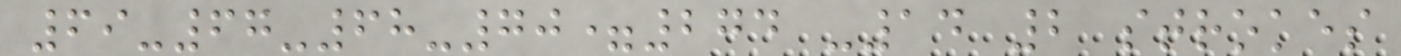69-67-68-70=274 -14 2 strokes
